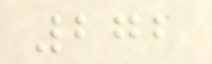272
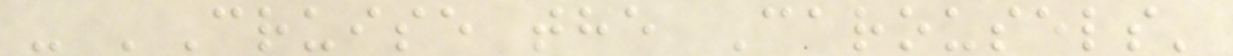- 'Cruise the Carousels'
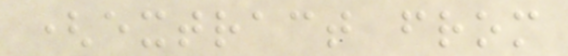(extract from
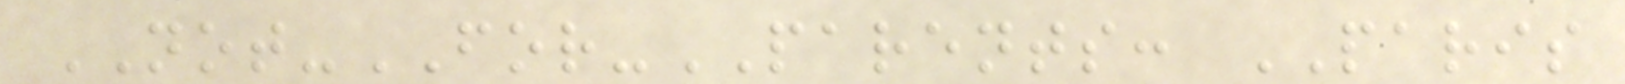NOT-FOR-PARENTS: PARIS
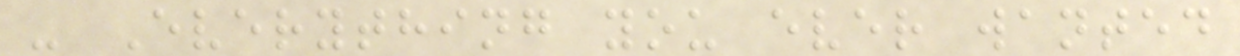- Everything you ever wanted
